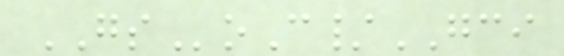GSoC/GCI
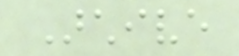Archive
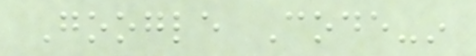Google Code-in
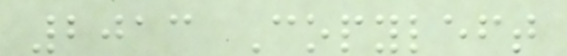2013 Copyleft
